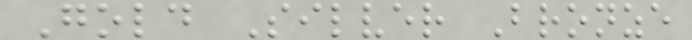Gold Silver Bronze
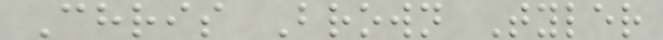Chris Brown Tyler
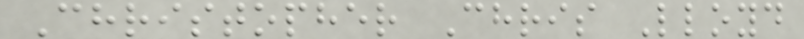Christopher Chris Lloyd
